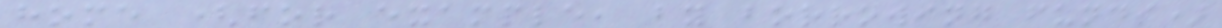home (for example, by borrowing funds)
